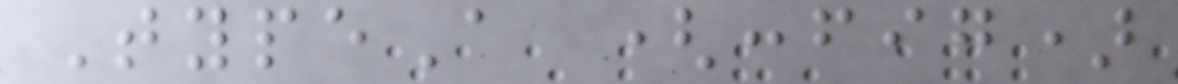TypeA (config)
